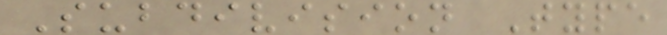Subdivision Type
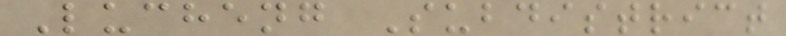Lucheng Subdistrict
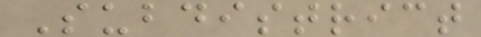Subdistrict
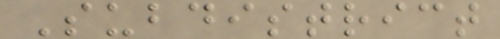Subdistrict
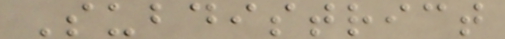Subdistrict
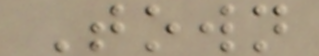Town
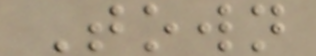Town
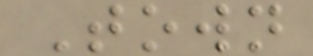Town
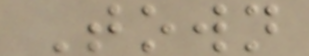Town
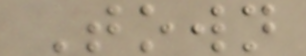Town
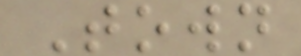Town
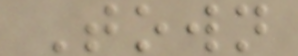Town
